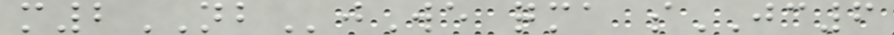m2NBjWe qma sJC6
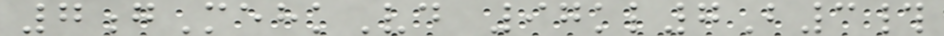7gMehkVd 97kl7B3#
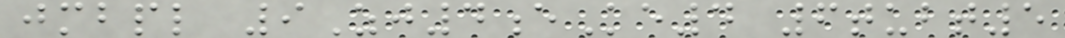jmbpl 9Zj4eKe4 6tubt5
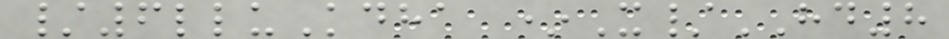/6lluKdha *X/HD8
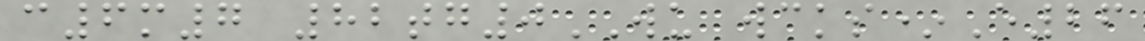c6m7 82tg0WU wcks*E26
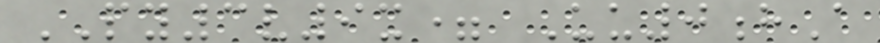PY3v9x= Uu0hA
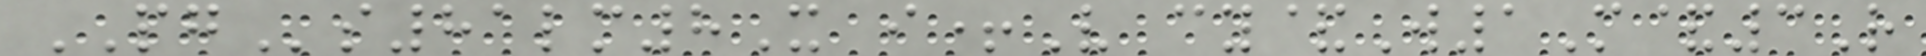PGs81lm8X i+V cy&W1M&3R
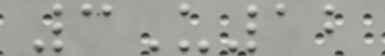3U12
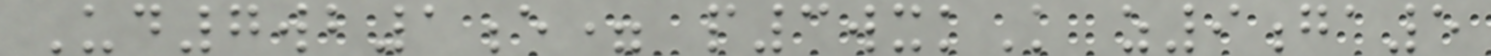Ud7wb1e= p3wxkK z9ga5
